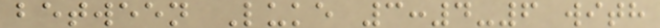between Luke 3:4-6 with
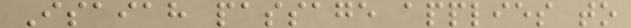Isaiah passage applies to
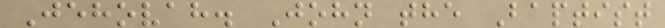Jehovah. John the Baptist
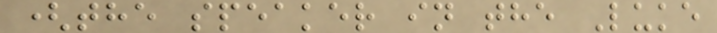(the speaker in the Luke
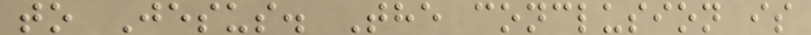to Jesus. The conclusion is
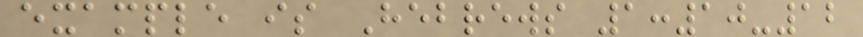example is Hebrews 1:10-12
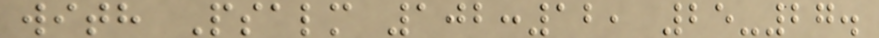with Psalm 102:12, 25-27.
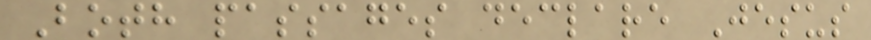Both passages declare Jesus
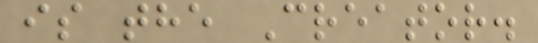is the Creator.
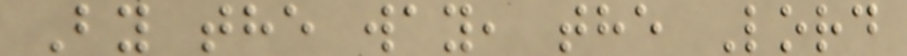By the way, the Lord
